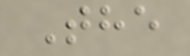The
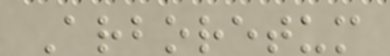Arboretum
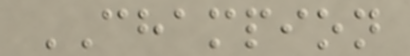CHAMPION
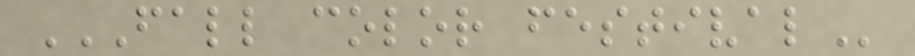FALL COLOR FESTIVAL
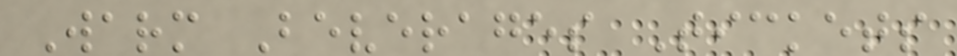Warm Beverages Tickets
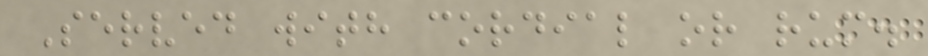Served with cordial or rum.
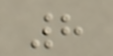8
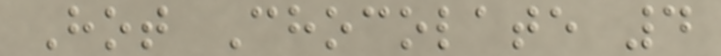Hot Chocolate 4
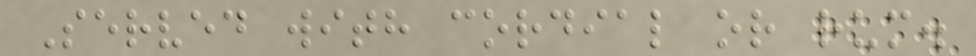Served with cordial or rum.
